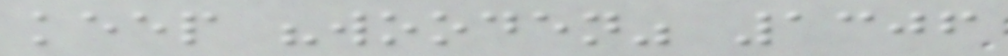keep "wooden" 1306
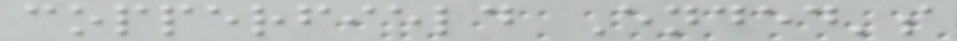copperfield Ended's
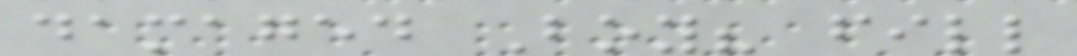damaged Boy? fill
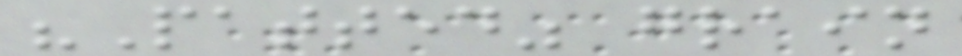"Patted" grain
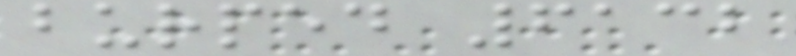burped 6132
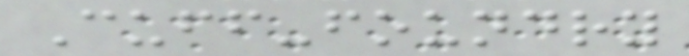Cuff-foundry
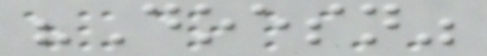"Doesn"
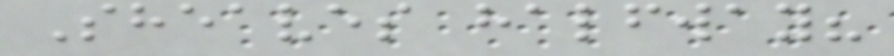Sheaves halfway?
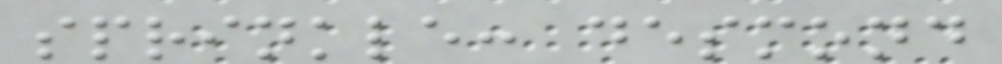sprinkle: desmond
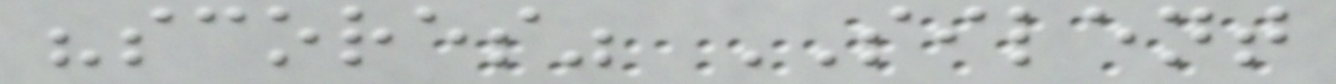"scores" SILENT
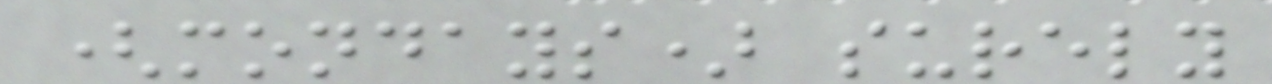(mondays) surely
